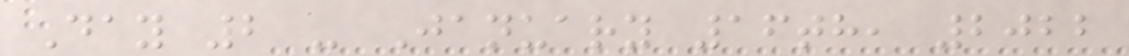Day 2 - January 16th, 2022
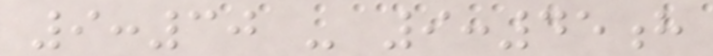9:30 - 9:45h
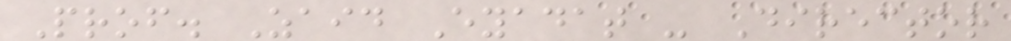Prof. Zaid Eyadat - Director
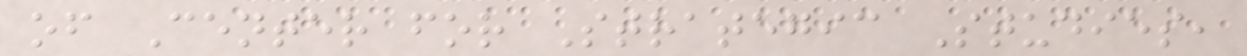of Center for Strategic Studies,
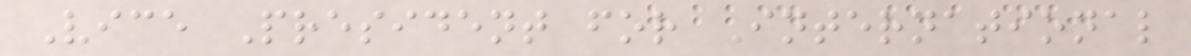Vice President for International
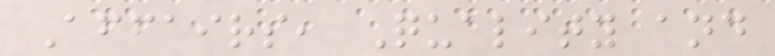Affairs, Quality and
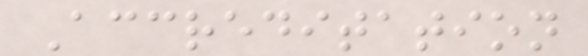Accreditation
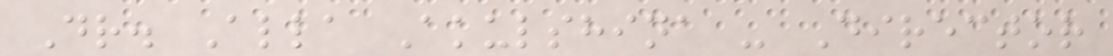Dr. Alla Akulshina - Director
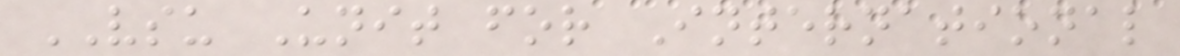VSU Unit for International
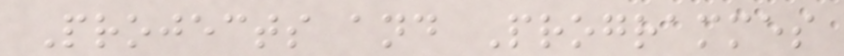Projects and Programmes
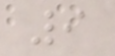9
